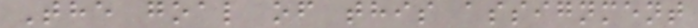The goal of this assignment
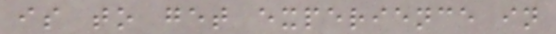is to get experience in
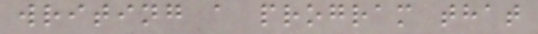writing a program that
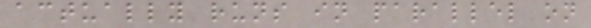actually runs in parallel on
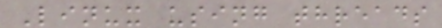Linux using threads
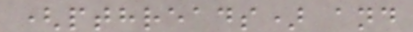(pthreads) and
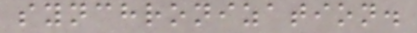synchronization.
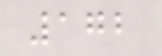172
